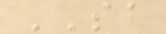SA
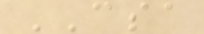CSA
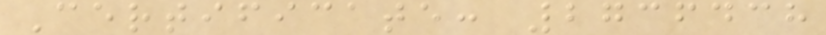Certificate: 2736438
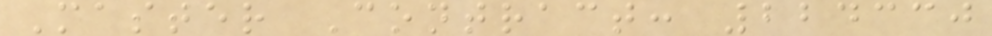Master Contract: 224330
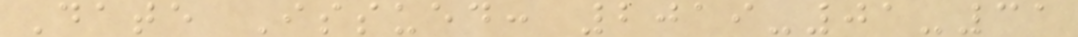Date Issued: 2019-01-31
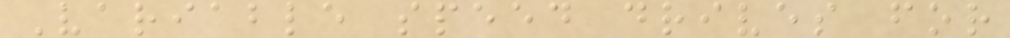Variable speed drives for
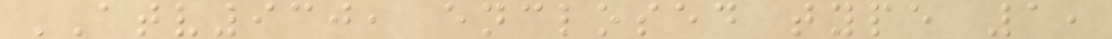ATV930, enclosed type 1,
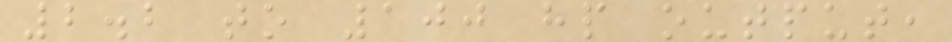2.2 to 100 hp output,
